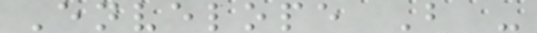Envelope B -
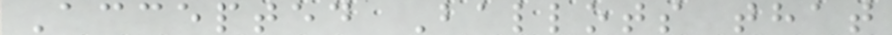Accepted Ballots that
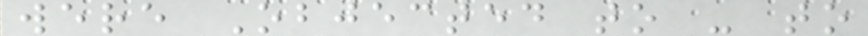were Objected to - to
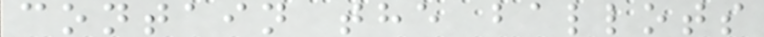contain the ballots
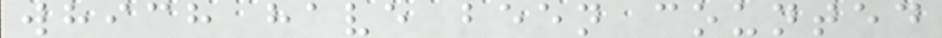which have been counted
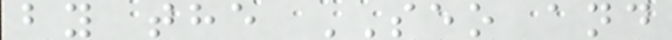by the SEO and
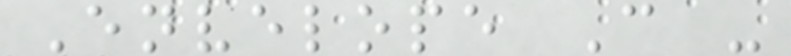Envelope C -
